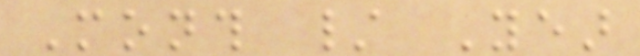Month / Year
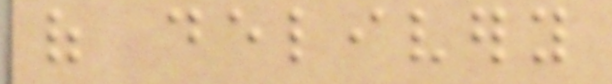of delivery
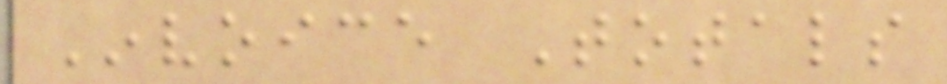Invoice Totals
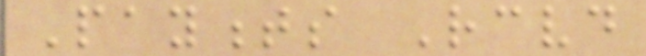Payments Received
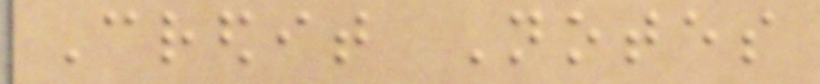Credit Notes
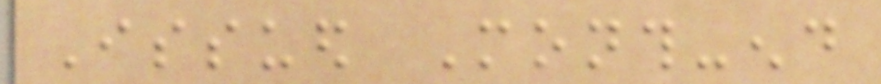Issued Month-end
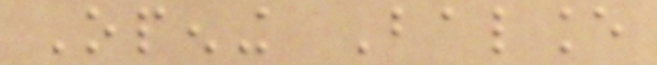Opening Balance
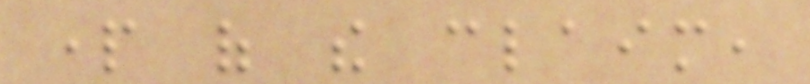part of the claim,
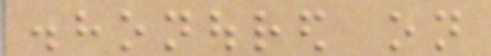dishonoured on
